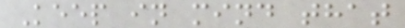Keep in mind that
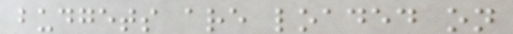budgets are loaded on
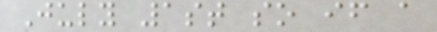July 1st so if a
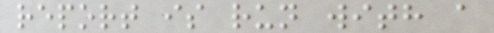report is run with a
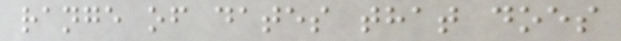range of dates that does
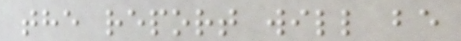the report will be
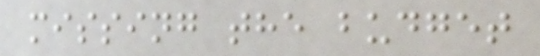missing the budget
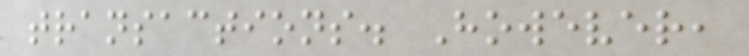transactions. However,
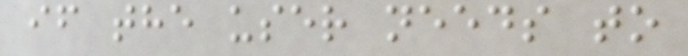if the user needs to
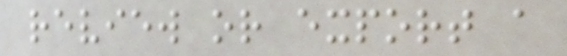review or export a
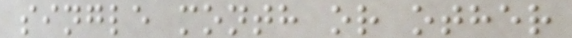single month or other
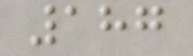187
